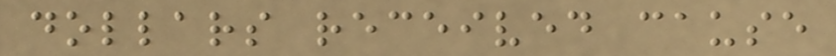dollars received cause
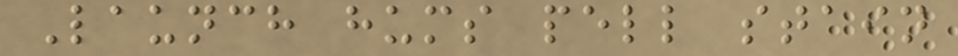Launch hums pell stain
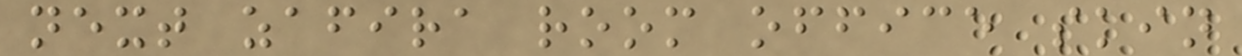next zafira room office skin
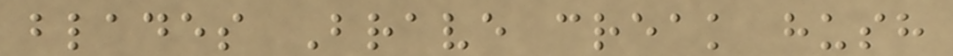blades Brave creak hush
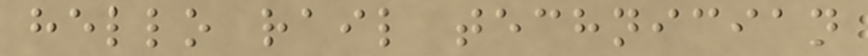hello rail technician
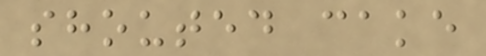shouted cake
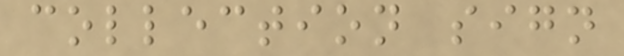collection sign
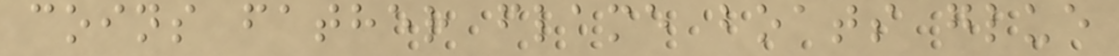coins father flame boats glue
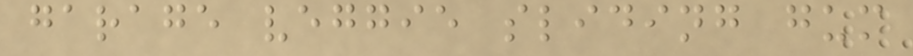garage veggie sliding gum
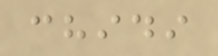chidi
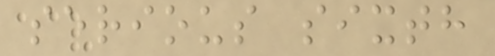serious sixth
